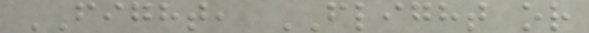FIGHT, FLIGHT or
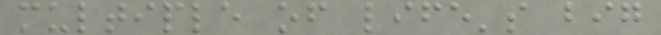multiple of life's big
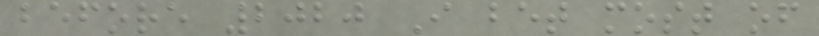before 2020 I bet most of
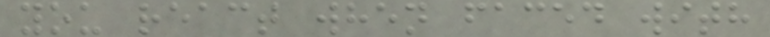you react when faced with
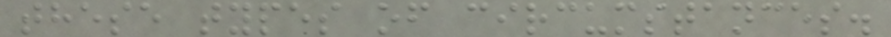these types of circumstances.
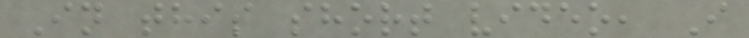In this short video, I
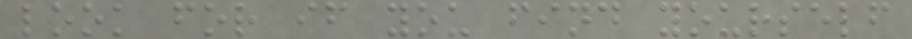look for if you find yourself
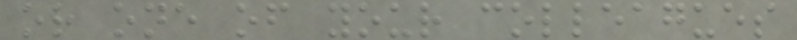or one of your colleagues
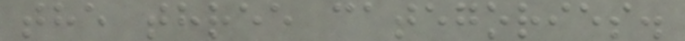the three categories.
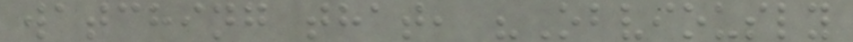watching that, "Obviously
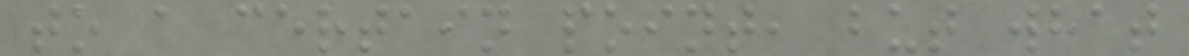to a certain point, but what
